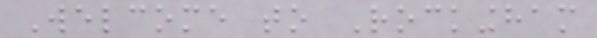Welcome to Rockingham
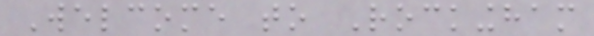Welcome to Rockingham
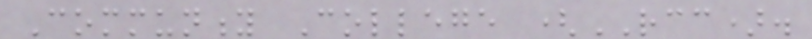Community College (RCC).
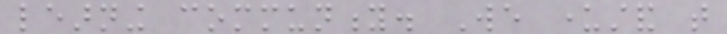learning community. We understand that
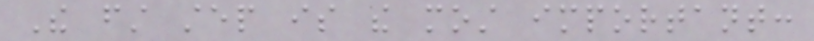The first step is the most important:
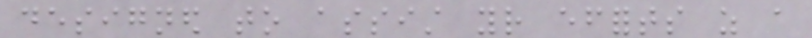designed to assist your efforts as a
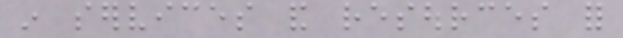in services and resources for
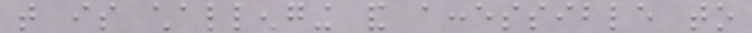that is challenging and accessible to
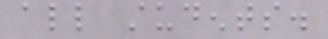all students.
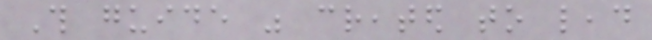This guide was created to lead
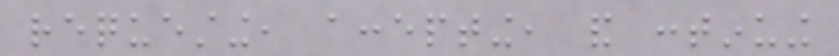requesting, accepting, and continuing
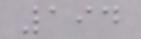194
